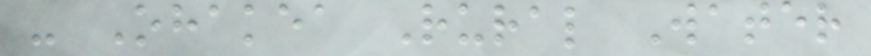- Ohakea Rural Water
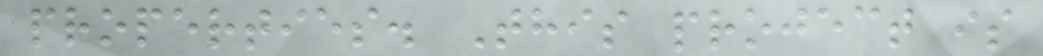properties. This project is
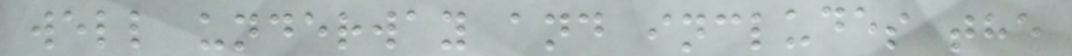well underway and includes the
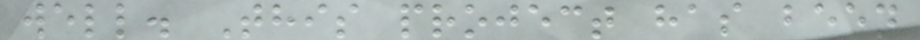well. This project has been
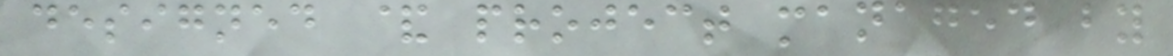designed & project managed by
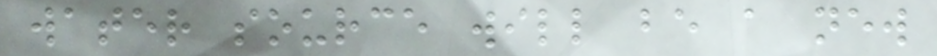water source will be a new
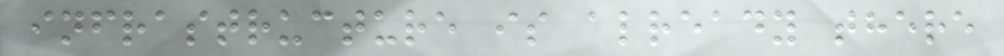infrastructure is already there
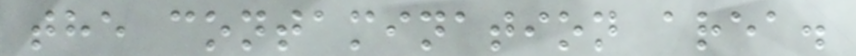the contamination area.
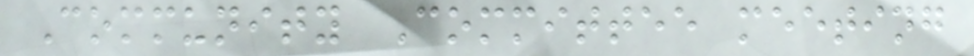Community Committee meeting
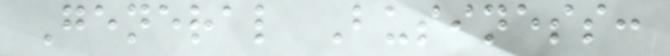General Business:
